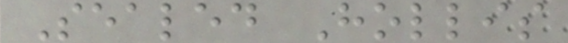Sealed Hollis
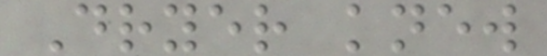Dryer knew
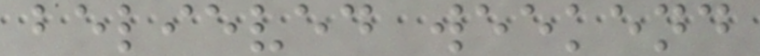believed weekend
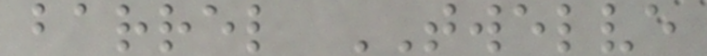barrel TWELVE
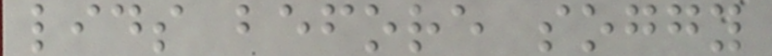lids before soggy
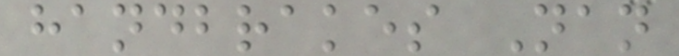handbrakes Nan
